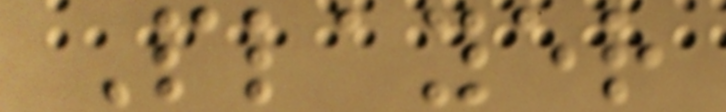Player
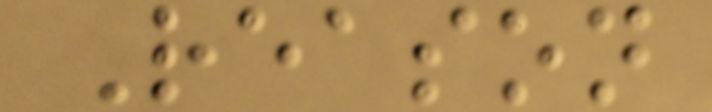Reason
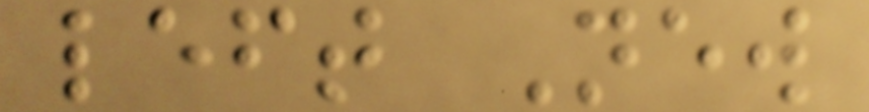left New
